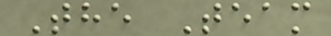The Team
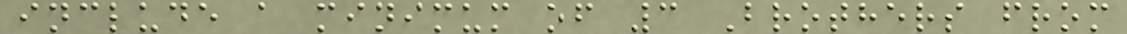include a minimum of 3 Brothers from
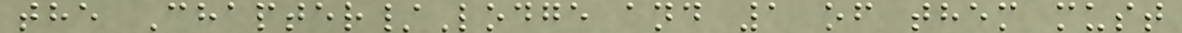the Chapter/Lodge and 1 of them must
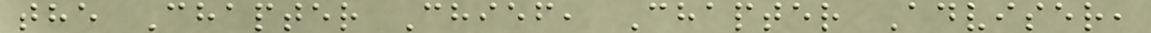the Chapter Chief, Chapter Adviser,
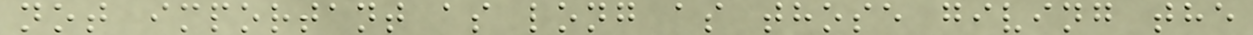not important as long as those giving the
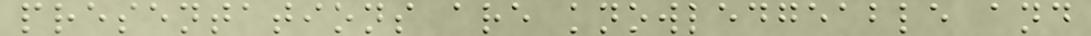presentations are knowledgeable and
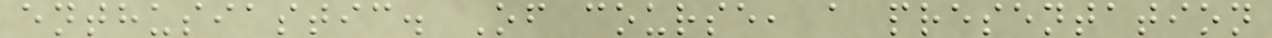enthusiastic. Of course, a presentation
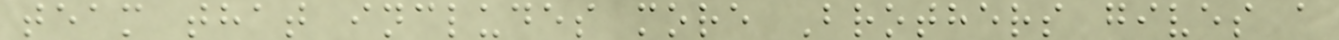team that includes more Brothers gives a
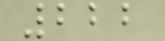222
